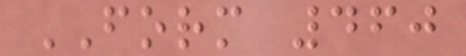FORM 460
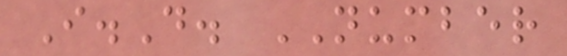I.D. NUMBER
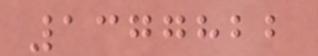1377822
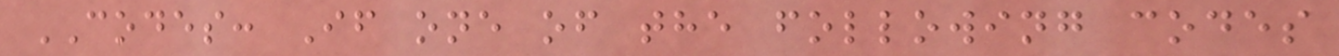CODES: If one of the following codes
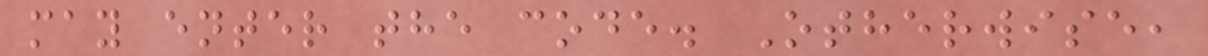may enter the code. Otherwise,
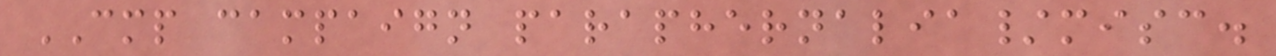CMP campaign paraphernalia/misc.
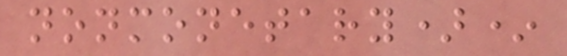nonmonetary)*
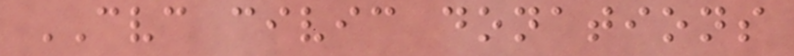CVC civic donations
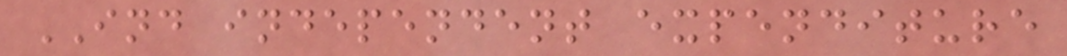IND independent expenditure
